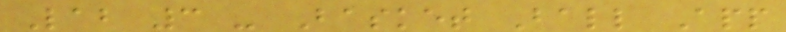Lab 3 - Basket Ball App
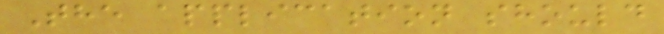The application should
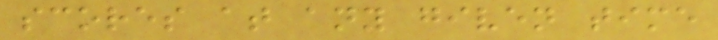scores at any given time
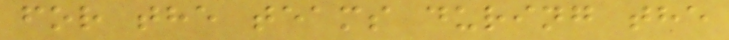for the teams during the
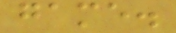game.
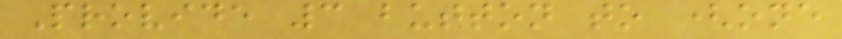Provide 3 button to (one
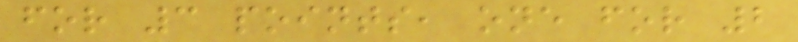for 3 points, one for 2
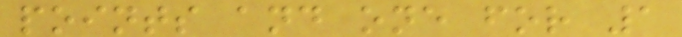points and one for 1
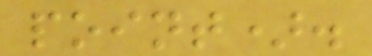point).
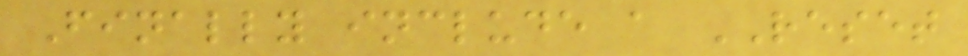Finally include a RESET
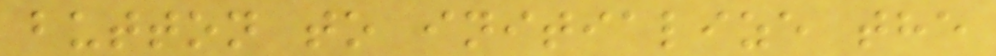button to initialize the
